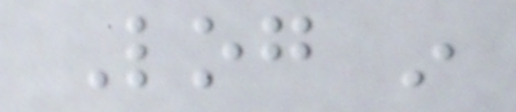Log in
